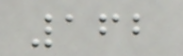162
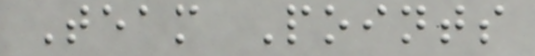Team Points
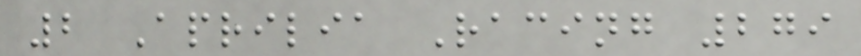2 Aprilia Racing 279
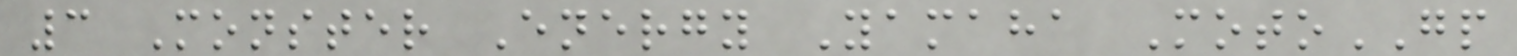3 Monster Energy Yamaha MotoGP
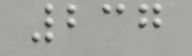237
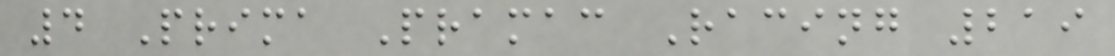4 Prima Pramac Racing 219
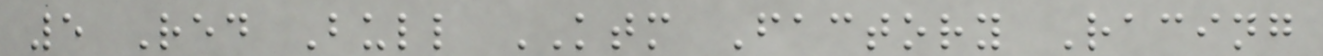5 Red Bull KTM Factory Racing
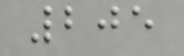205
